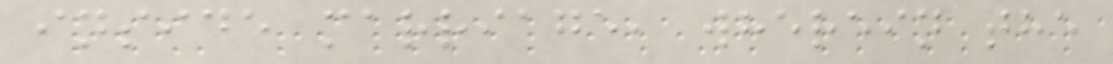inside marriage, wherein the
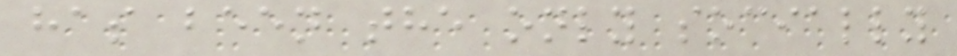has been the only socially
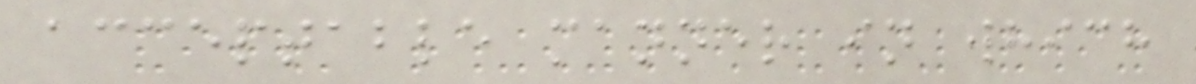acceptable manner in which
